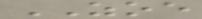ZOE
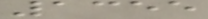1355
